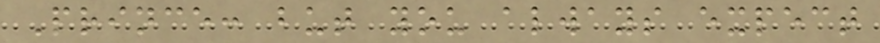Prince: but you always expect
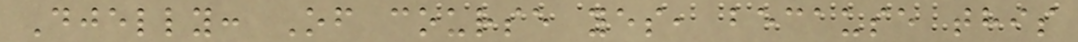Djelly: Of course yes, because this
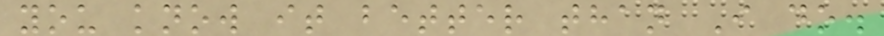you know it better than I do.
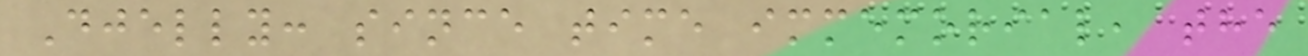Djelly: since time immemorial, the
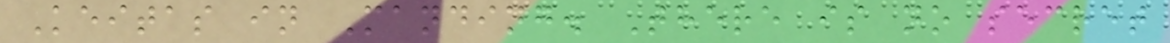Keitas in Manding. There is no secret
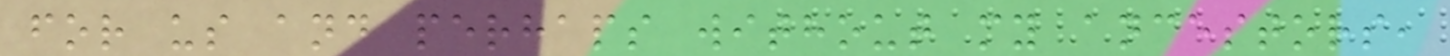for us and perhaps without my ancestors,
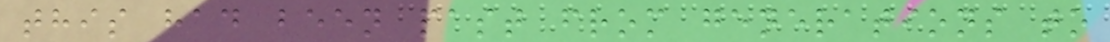this had been past from generations to
